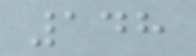148
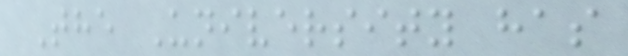The University has
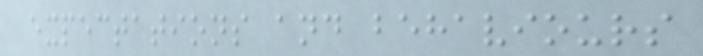expectations and behaviours
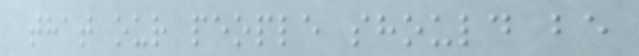that our people should be
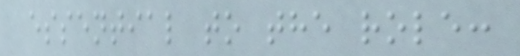essential to the role:
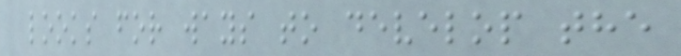looks for ways to develop the
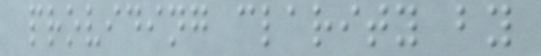providing clarity by
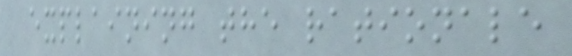explaining the rationale
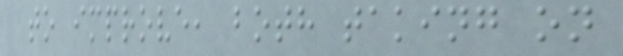to improve, both taking on
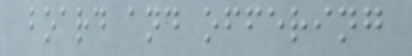board and offering
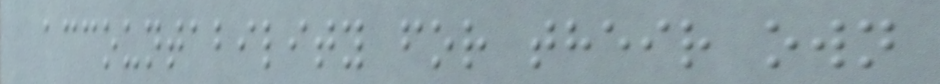accountability for their own
